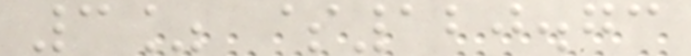3% $120.73
